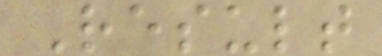Result
